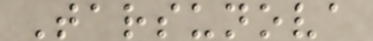Tarsunova
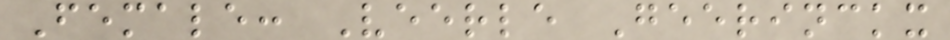Female: Veerle Geerinckx
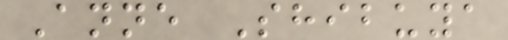Anne Shibuya
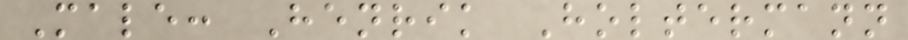Male: Henrik Holtermann
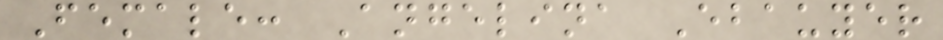Female: Angelina Ebauyer
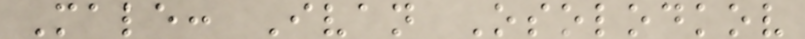Male: Ivan Osolodkov
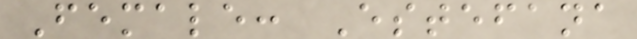Female: Estefana
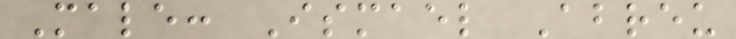Male: Ismael Abreu
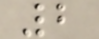2
